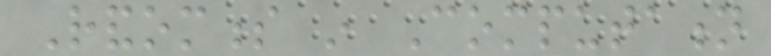Randomness in Computation
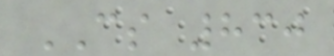CS 830
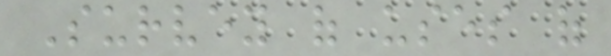Survey of uses of
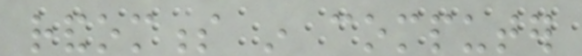randomness in computer
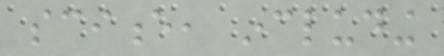science, including
